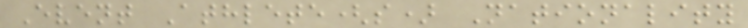Event Athlete(s) Nationality
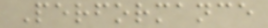Performance
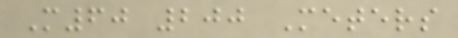M60 200 Meters
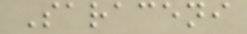Saraceni
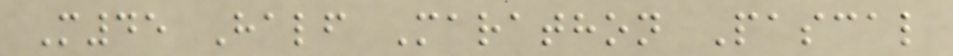M45 Half Marathon Pascal
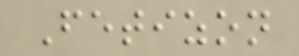Fetizon
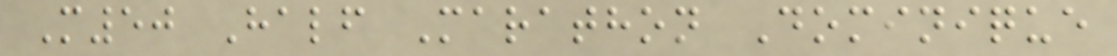M50 Half Marathon Dominique
